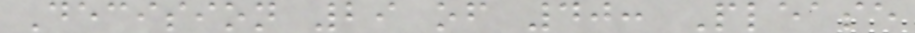Decision 29 of 40: Please
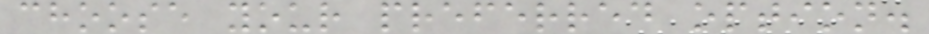choose your preferred option.
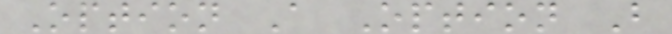Option A Option B
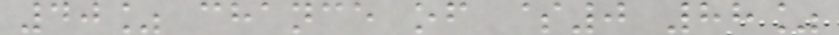40% chance of $0 88%
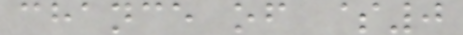chance of $0
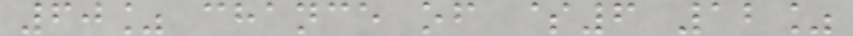60% chance of $6 12%
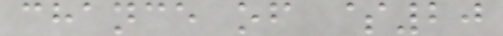chance of $20
